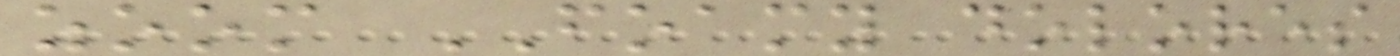zoom FOAMY dolores
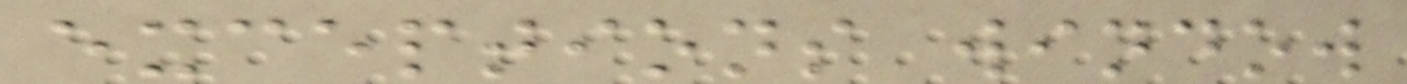exceptions window
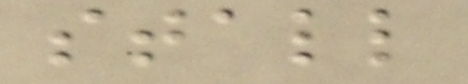stall
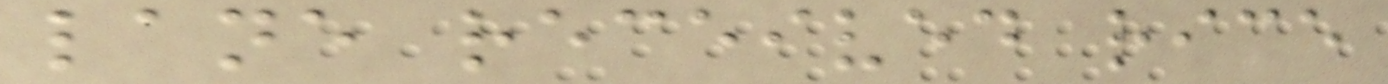lane received rice
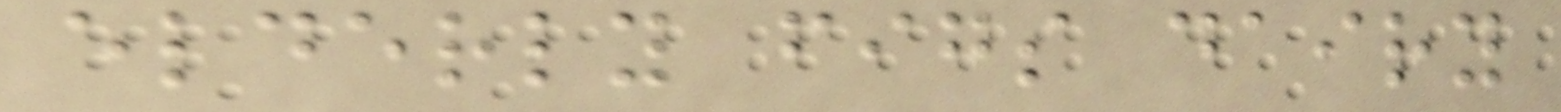elderly figs dairy
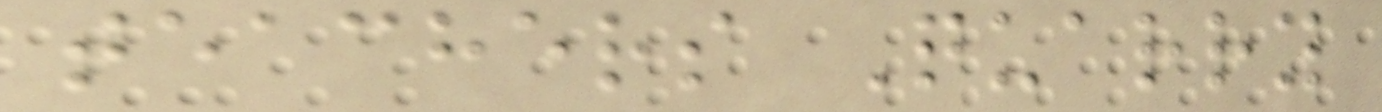teachers Quarry
